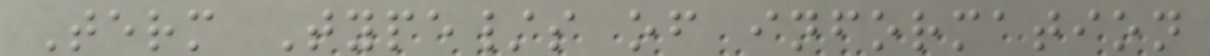Term Type/s of information
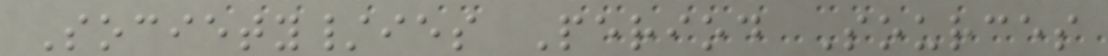Society/ies Period Sources
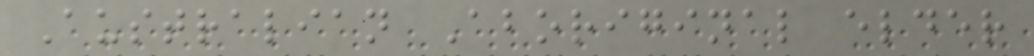Australian Aboriginal elder
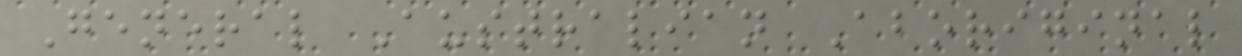General Australian Aboriginal
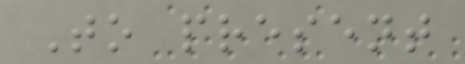To present
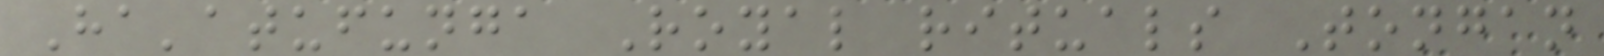Ha'atufunga Royal rituals Tongan
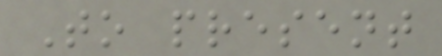To present
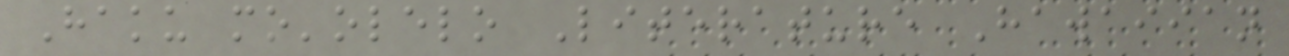Haku mo'olelo Literature Hawaiian
